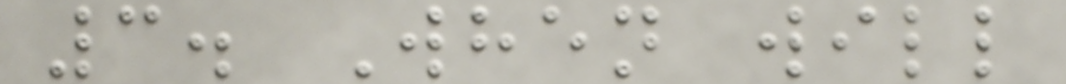3. When will
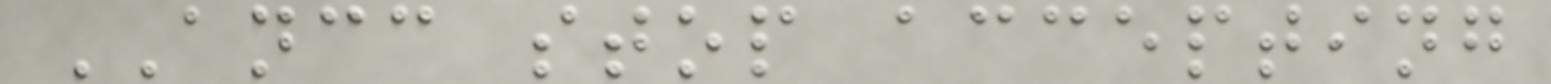ANCC stop accepting
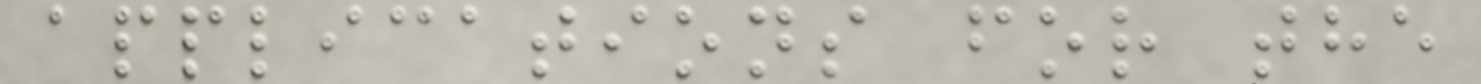applications for the
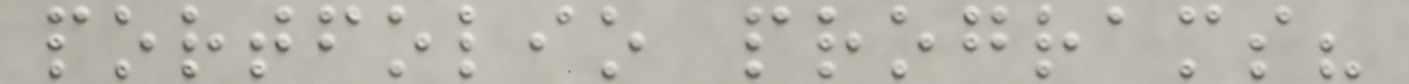portfolio programs?
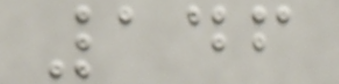146
